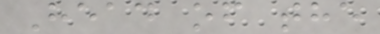Head of the
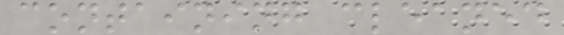containing cleaned
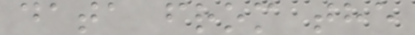data from the
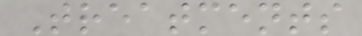Treatments
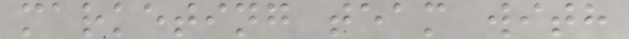marketing team with
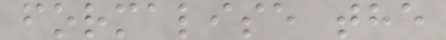formalise the
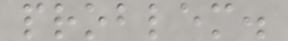problem.
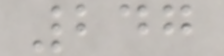247
